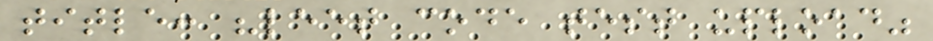title: "leet code test upload"
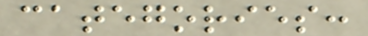categories:
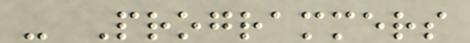- Programmers
